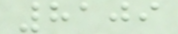8109
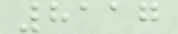8117
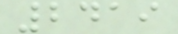2419
